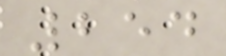254
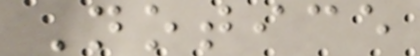Notice
